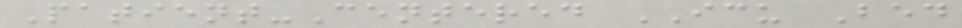Patient-Centered ICU Bed
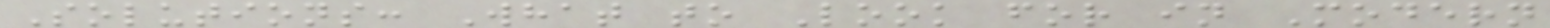Solutions: What to Look for in Modern
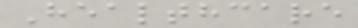Healthcare
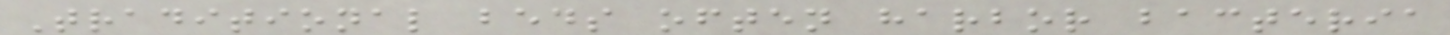Traditional beds often harbor bacteria
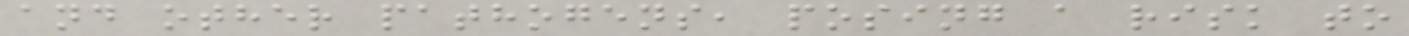and other pathogens, posing a risk to
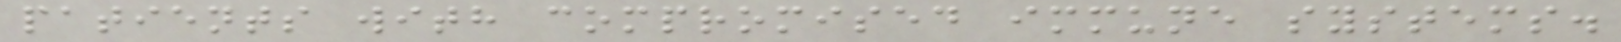patients with compromised immune systems.
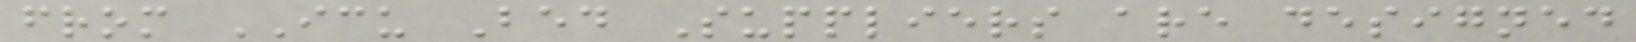from ICU Bed Suppliers are designed
